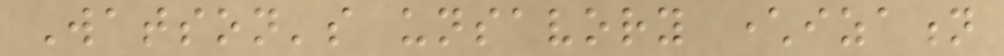Watson's unsavory characterization
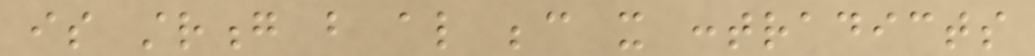is strong but also because it contradicts
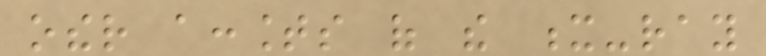other accounts of the x-ray
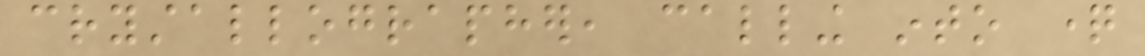crystallographer, calling into question
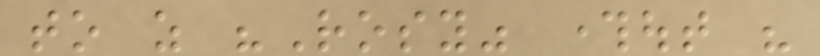to as "Rosy" throughout his
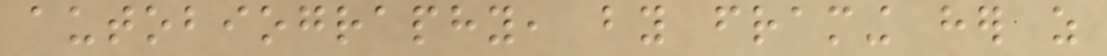autobiography, by framing her as
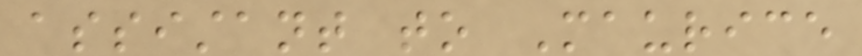assistant to Maurice
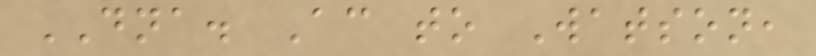DNA. According to Watson,
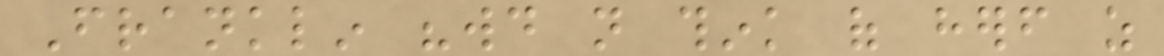Franklin "would not think of herself as
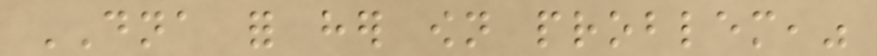DNA for her own problem,"
